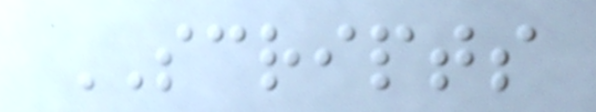SCRIPTS
